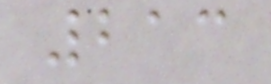213
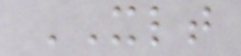XLT
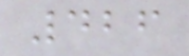426
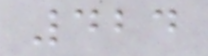424
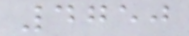4750
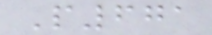P671
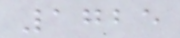1725
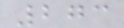273
